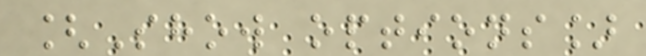[Show options]
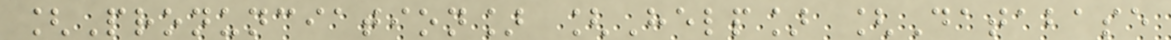[Pronunciation] [Help] [Database
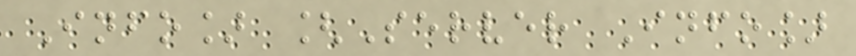Info] [Server Info]
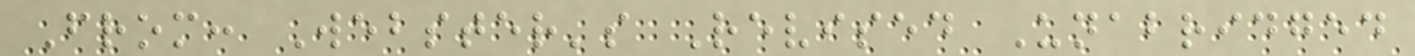From: Webster's Revised Unabridged
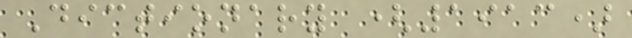Dictionary (1913)
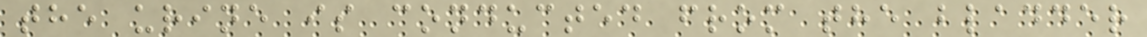the urine is conducted from the bladder
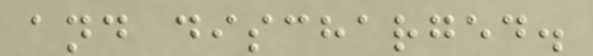and discharged.
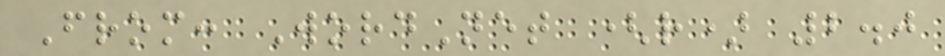From: WordNet (r) 2.0
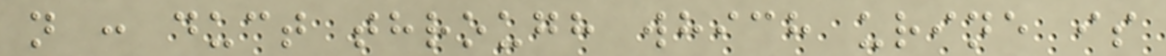n : duct through which urine is
